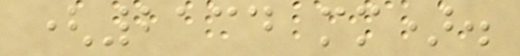(2134 mm).
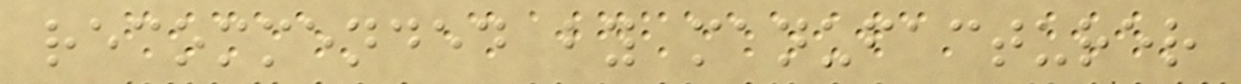recommended by manufacturer
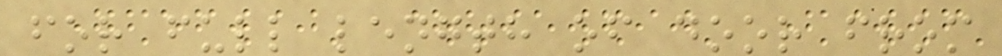for full length of door from
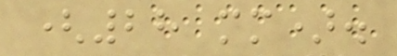(28 mm).
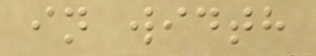in width
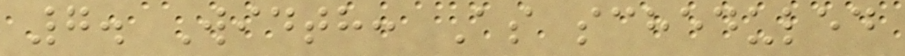7. Width: As scheduled
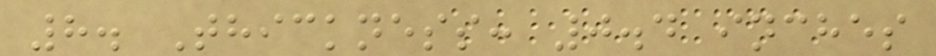8. Thickness: 0.4 inches
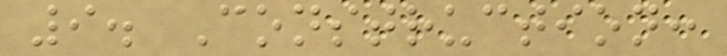9. Construction:
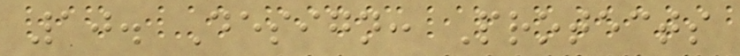10. Design: Protects
